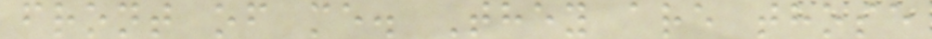front of me. They are those
